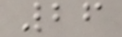26
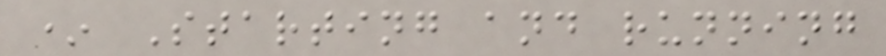* Starting and running
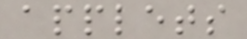applets
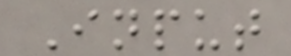Input
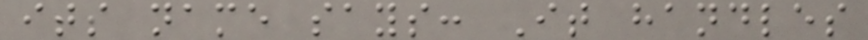its name says: It handles
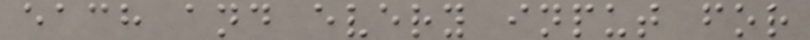each and every input for
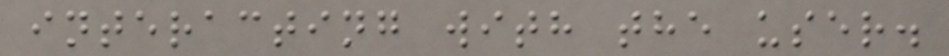interacting with the user.
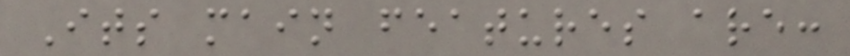Its main features are:
